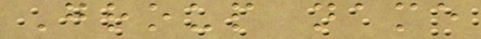Group name
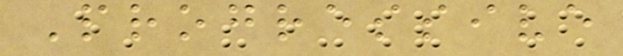Progressive
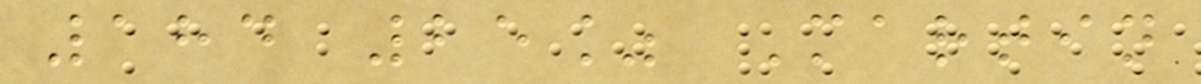184 25% Martin
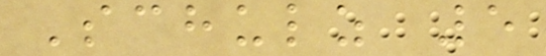Schulz 5
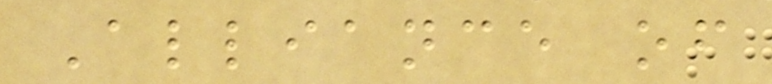Alliance of
